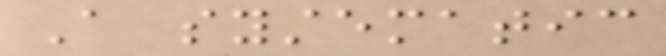A systematic
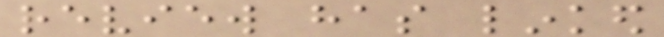review has linked
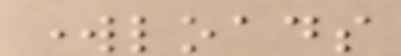workloads
